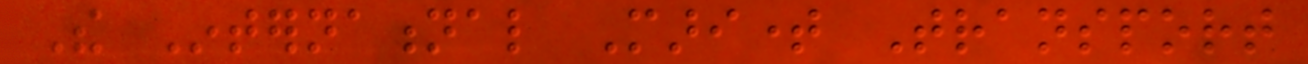The International Maritime Transport
